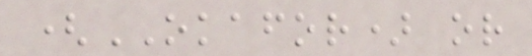(OKAFOR) or
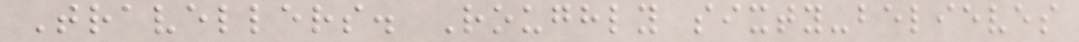Travellers. Roughly sixty-believes
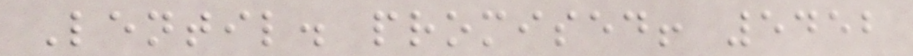Lentil. promised! 5452
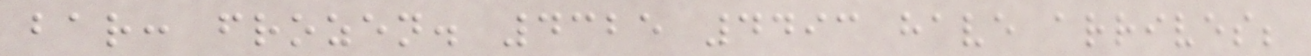bar: frozen. 4325 4493 have arrives;
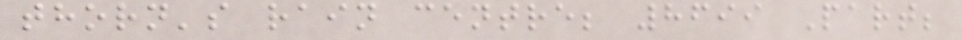thorn's rain centre; 8699 Part;
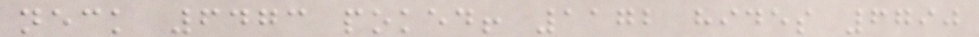neck 6473 poked! 1172 hides 6790
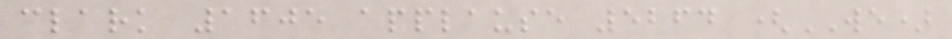clark 1605 applause 5264 (WE)
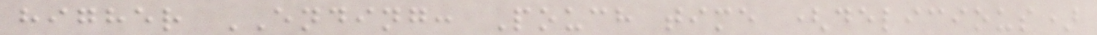higher ENDING: Pouch time (delicious)
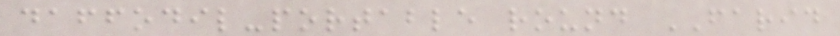daffodil-portable round FARID
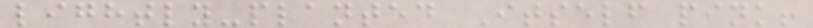lightly-planted Itself pink!
